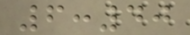6:40
